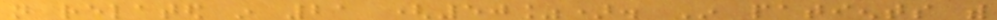not related in 21 (50%). In patients with
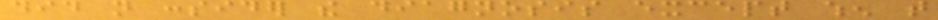did not consider the diagnosis except when that
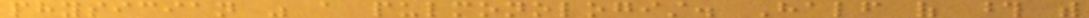physician was a pulmonologist. Half of those with
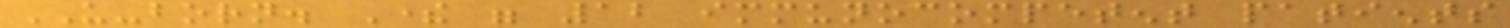US-born. There were 12 immunocompetent patients
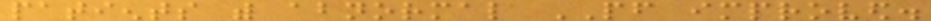patients with abnormal PF improved.
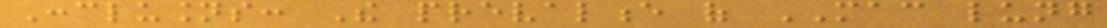Conclusions: The prevalence of MAC lung
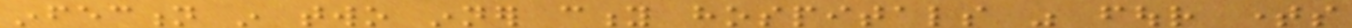infection in two inner city hospitals was four times
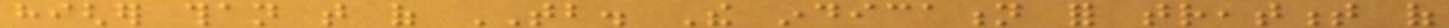higher than that of TB. The indication for treatment of
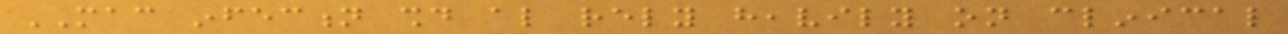MAC infection should also rely heavily on clinical
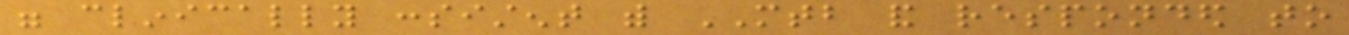were clinically consistent with MTB and responded to
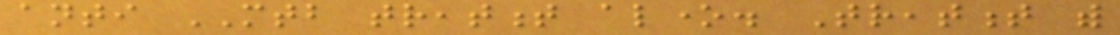anti MTB treatment alone. Treatment with
